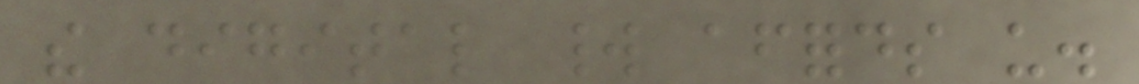the digital world affords us.
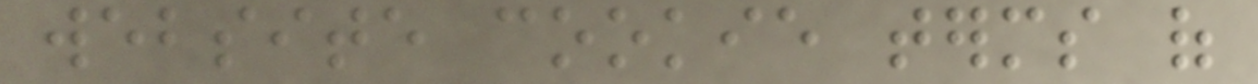website cookie terms of
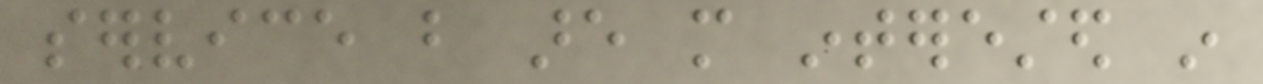service but are more interested in
